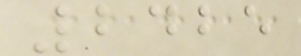2425
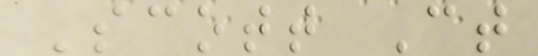Scott Ct
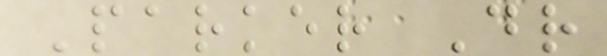Parker Dr
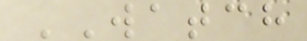WATCH
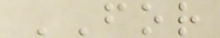FOR
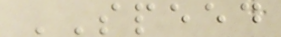SPEED
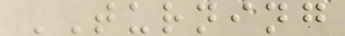TURNING
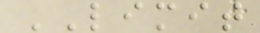LIMIT
